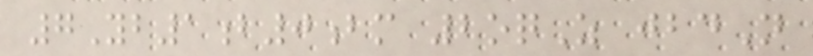7Yb1b0bm 2oqZ jbdN
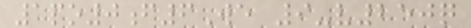1po0f6We 9-v250q
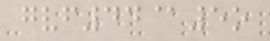gvf44@5o
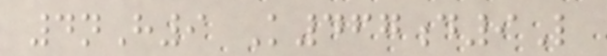4nH9 K467d9L
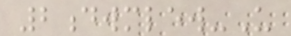2dwmlew-U
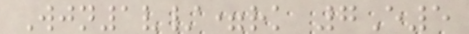Wjn1v/=rk 7E5
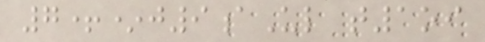7+*j9aUl t1oi
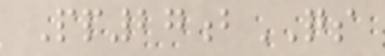Pp27bQS
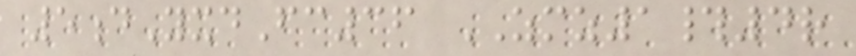5dYxdFc36 ZMZ1#4r
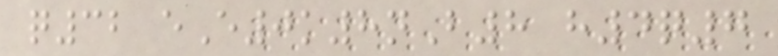q32 eE0k8nB8 h4q7
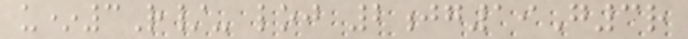u*3R/- loj 2jg19G3r
